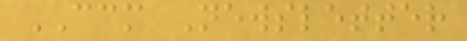CCM Newsletter
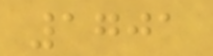1701
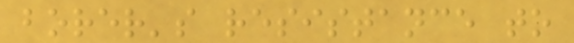borer's resistance to
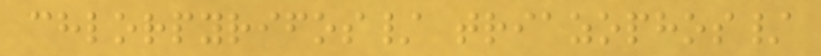chlorpyrifos/ triazophos/
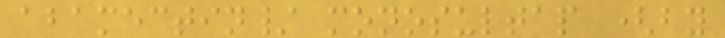abamectin/ monosultap (by
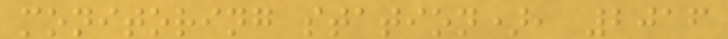monitoring station), 2016
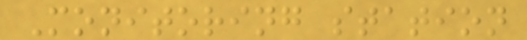Monitoring station
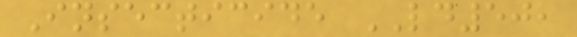Insecticide LD50,
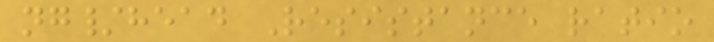ng/head Resistance ratio
